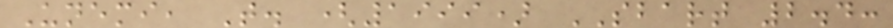Unemi, T. (1999) SBART 2.4:
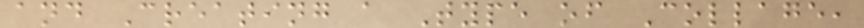and Creating a Type of Collage,
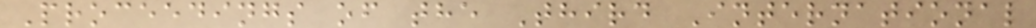Proceedings of the Third International
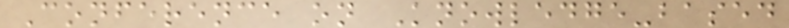Conference on Knowledge-based
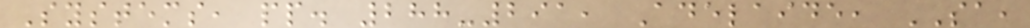Systems, pp. 288-291, Adelaide, SA,
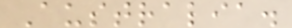Australia.
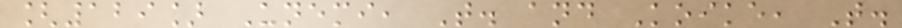[129] Unemi, T. and Koike, T.
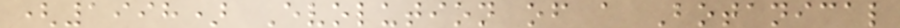(1998) Evolution of a Botanical
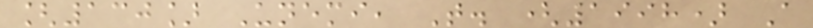[130] Unemi, T. (1998) A
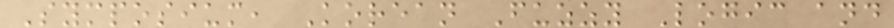Symposium, Korean Fuzzy Logic and
